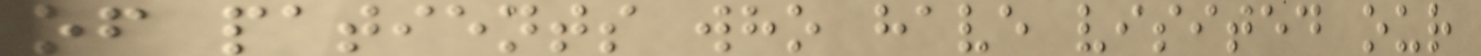of patients who have visited our
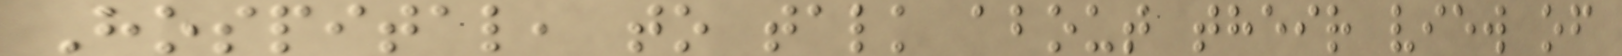Hospital, to talk about their view of
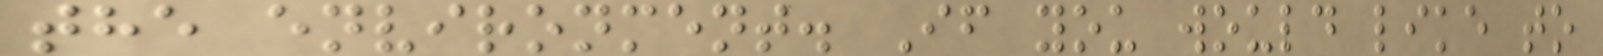the environment. If you would like to
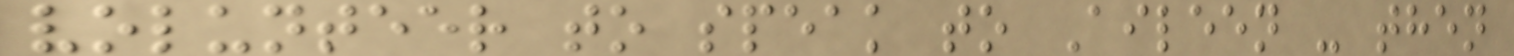volunteer to speak to Aileen - then
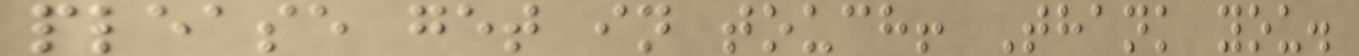please get in touch! Thank you.
